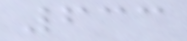633
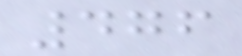476
